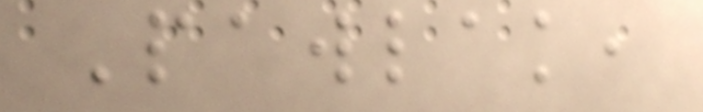Pawlak,
